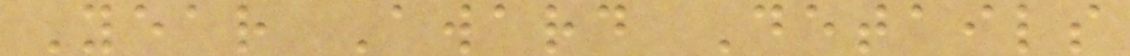Year Award Details
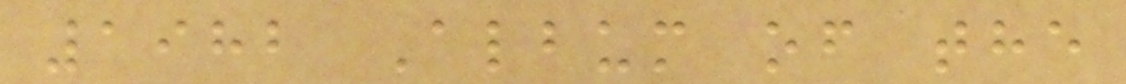1982 Album of the
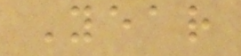Year
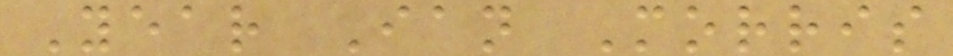Year Ian Morris
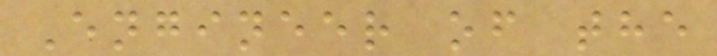Engineer of the
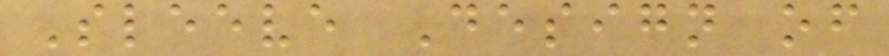Sleeve Design of
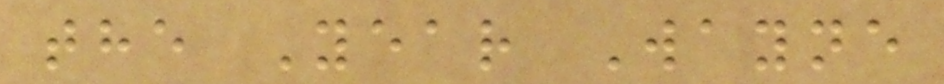the Year Wayne
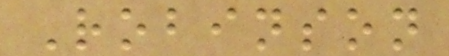Robinson
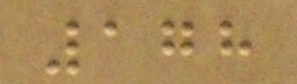178
